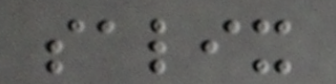salix
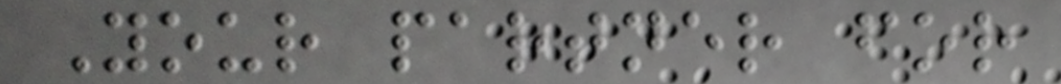Your partner for
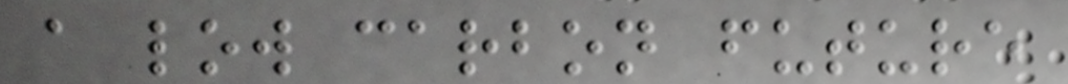a low carbon future
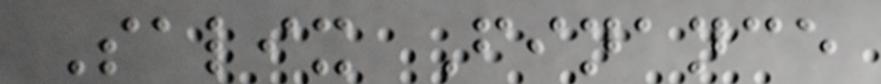Salix Finance
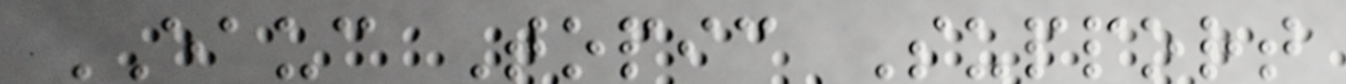EAUC Topic Support
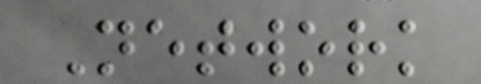Network
